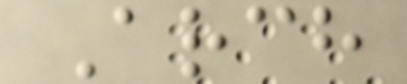Arch
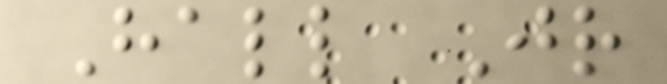Hall Jr
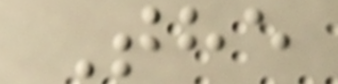The
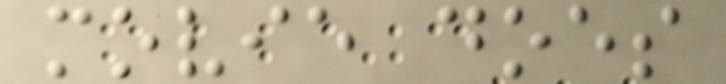movie does
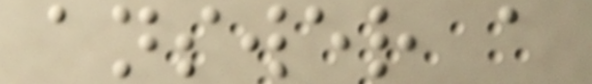answer a
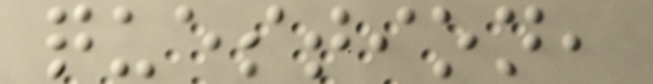question,
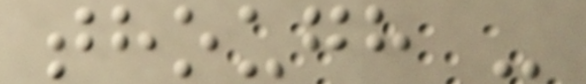though -
